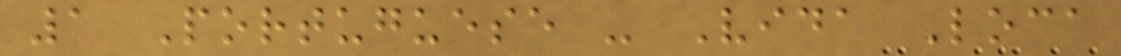1 Portuguese - Vida Loca
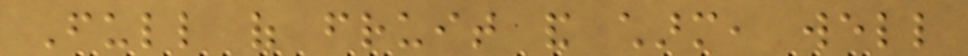Full of fruit and charm, well
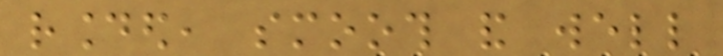rounded, smooth and well
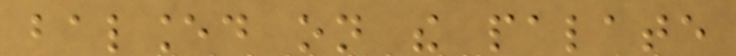balanced on the palate
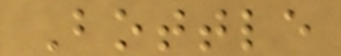Bottle
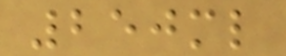250ml
